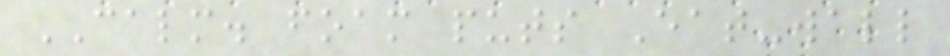CALM. foam puts Eat-wall
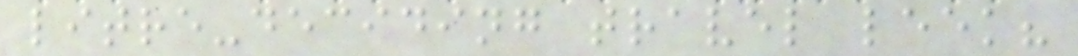litre-deciding travel leek?
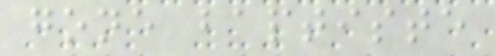gone baptiste
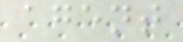agent
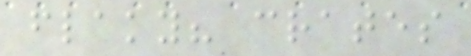flaky? crates
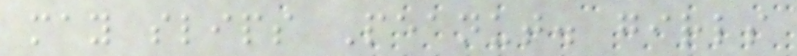may slips Peanut. girls
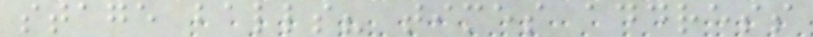stage balls? times address
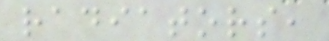radiators,
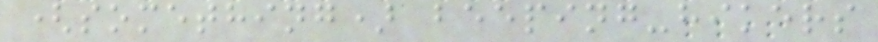(something) beeping-hikers
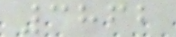3862
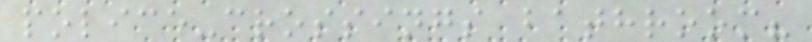police-crossings bathroom?
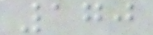170
